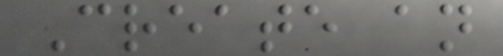Create an
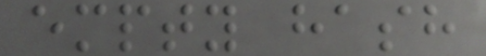empty hash
